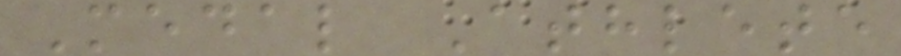Medal Athlete
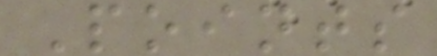Points
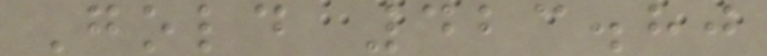Gold 423.80
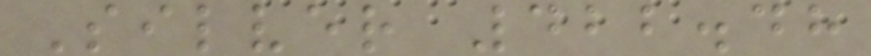Silver 422.48
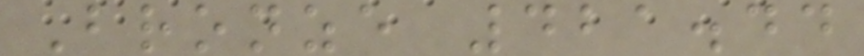Bronze 421.44
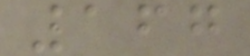167
